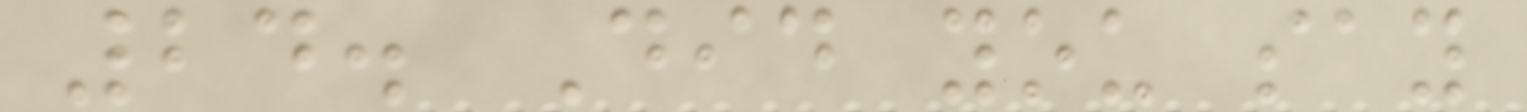24. Did you say
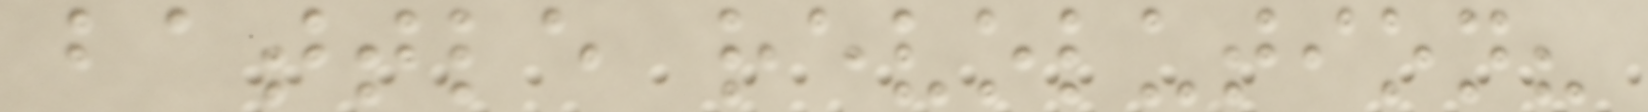battle revolution?
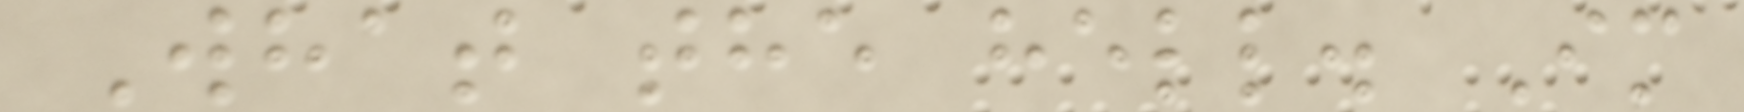What the hell. Im
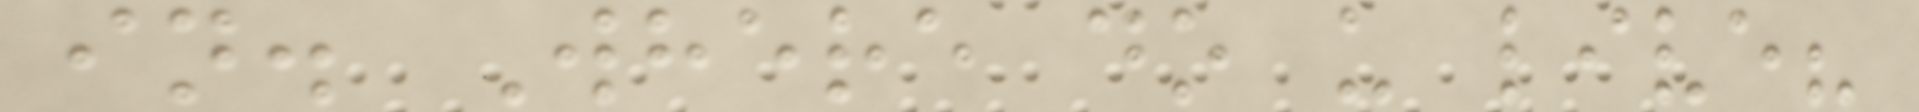in. Where do u live?
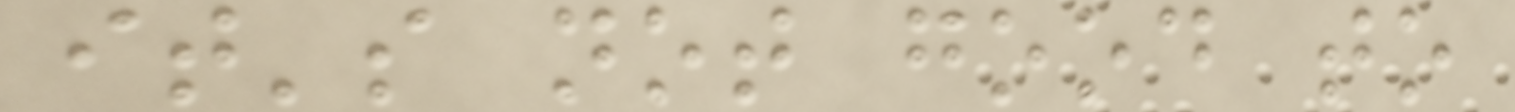it's not good to
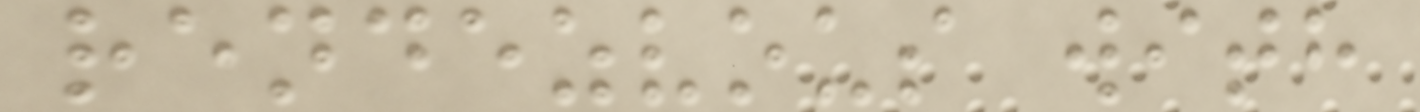rendezvous with
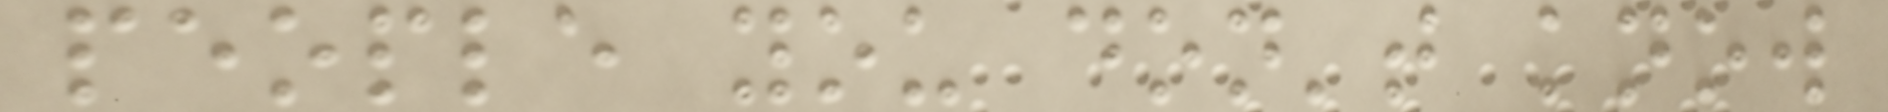people you don't know
